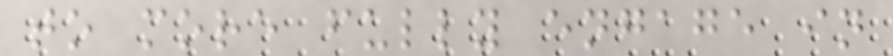to more fully engage in
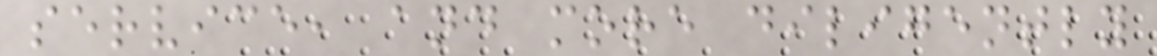service, and more diligently
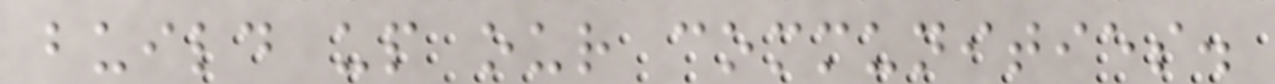build up our communities.
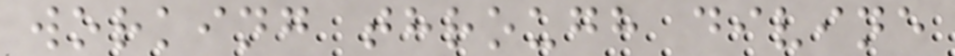working through divine
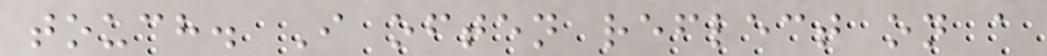touch. I often reflect on a
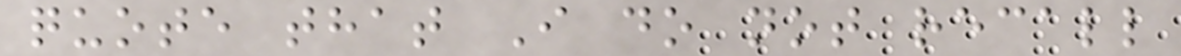quote that I do not recall
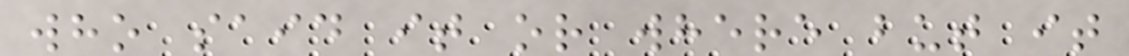who said it or where but it
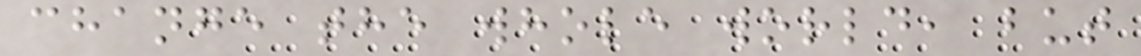change the whole world, but
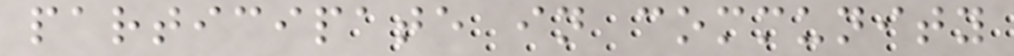participate in community
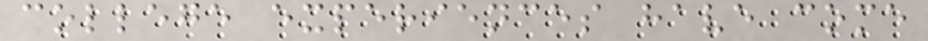college experiences have come
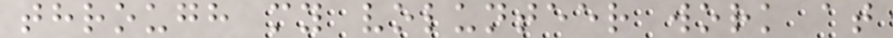through my volunteer work at
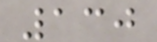130
